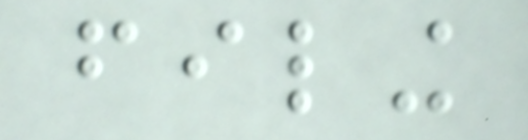filing
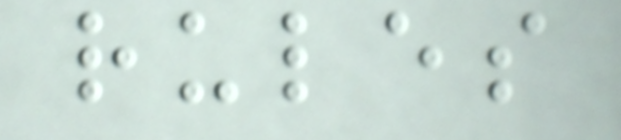rules
